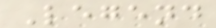Legend
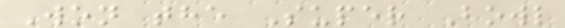Won the Super Bowl
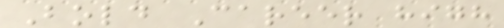Bold Career high
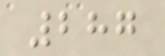287
